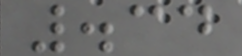.34
